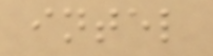intel
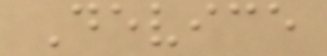Device
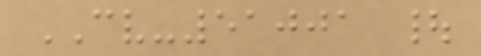CV-51001 |
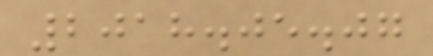2018.05.07
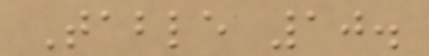Table 10.
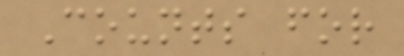Counts for
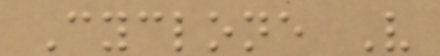Cyclone V
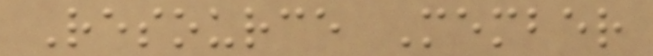Resource Member
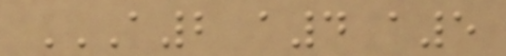A2 A4 A5
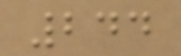244
